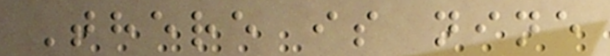There is nine
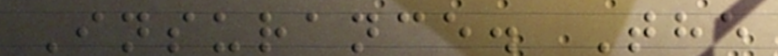Insurance. The
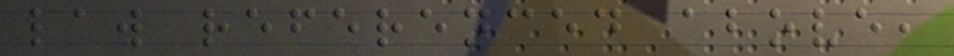law referenced above,
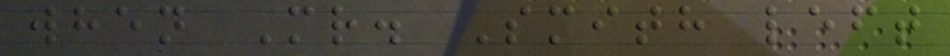when Mr. Smith left
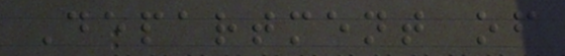Department of
